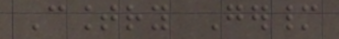Country Germany
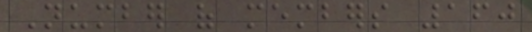Number of members 160
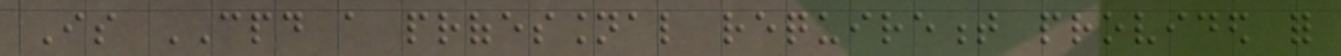Is CPD a professional requirement provided for
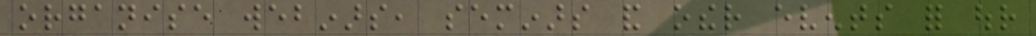organise webinars, seminars and other events for our
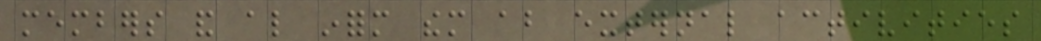members and also inform them about external activities
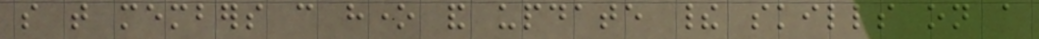so that members can hone and update their skills on a
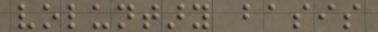voluntary basis
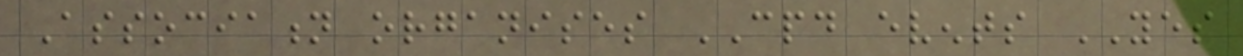Association organises CPD events YES
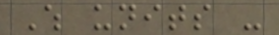Which units -
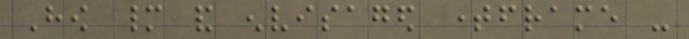How many and envisaged timeframe -
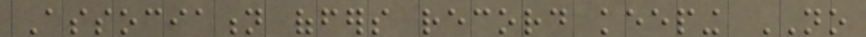Association offers record keeping NO
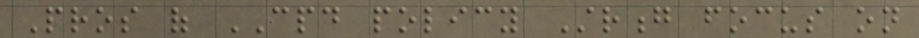Pros of CPD policy Strong focus on
